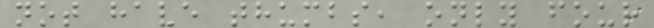not have thumbs, only four
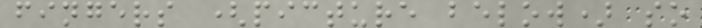fingers (picture below) so
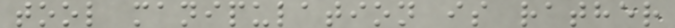tool manipulation is rather
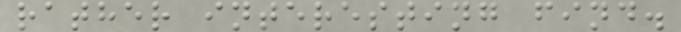rather interesting find.
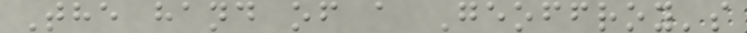The hand of a Geoffroy's
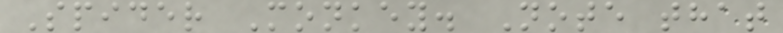Spider Monkey. Note that
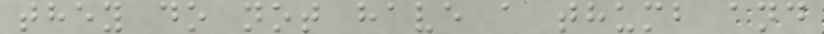they do not have a thumb and
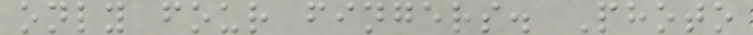only four fingers. Photo
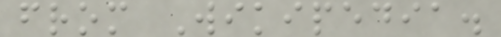from Wikipedia.
